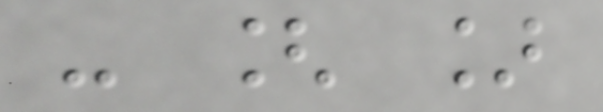- [ ]
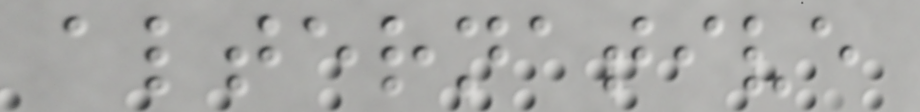alternative
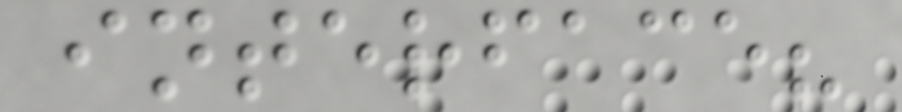interface?
